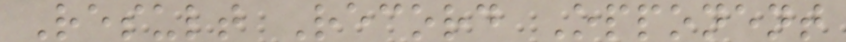Result Record Opponent
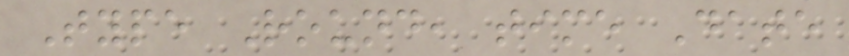Type Round, time Date
